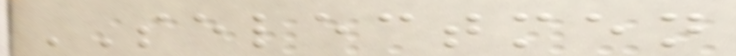SELECTMEN
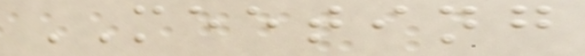MEETING
